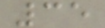35
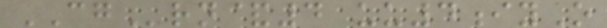CGrn&4 uu4iyO
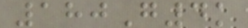180G4k
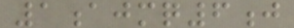1ajmq6j
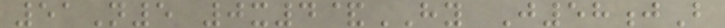51N5 0x4&HY J58jB
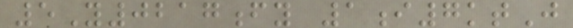5Y0217fy 1i7ktJ
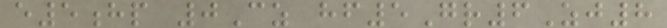e5hp 0Cz hf5Gr6Zj8
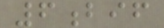6bif
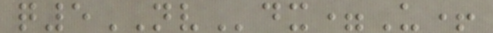q5NVdx=U+
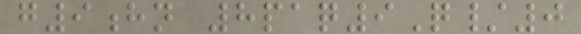g9hn 8paq9Q/0
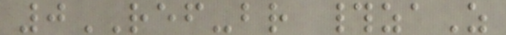0REF-br #zaZ
